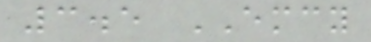3.5 EMCY
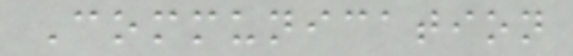Communication
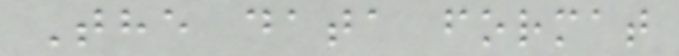The data format
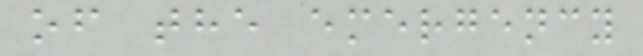of the emergency
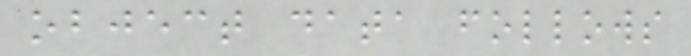object data follows
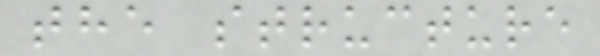the structure
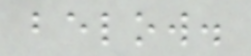below.
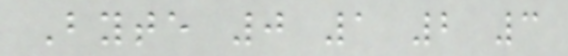Byte 0 1 2 3
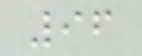96
